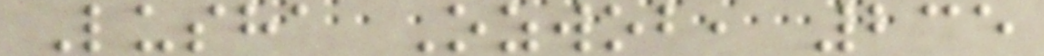Lusha Ozwob, 235
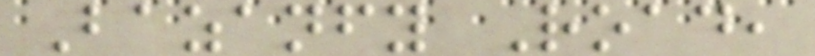Bazanfy Road,
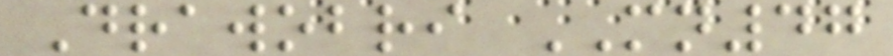Drawobri MN47
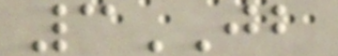3JB
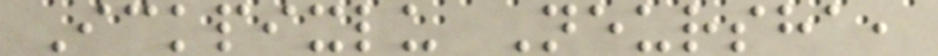Ickpixlu Neursha,
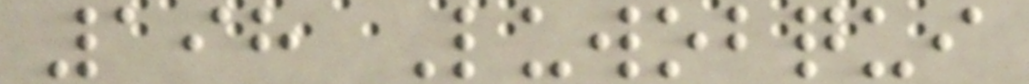198 Luwobqui
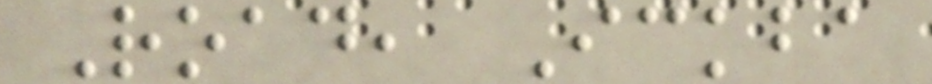Road, Ickba
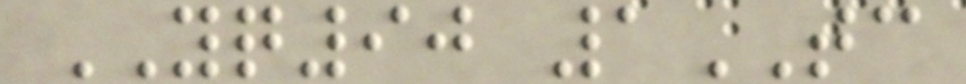YQ90 1TC
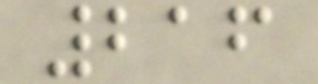216
